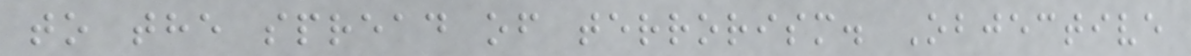to the spread of terrorism. Objective
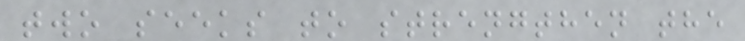two seeks to strengthen the
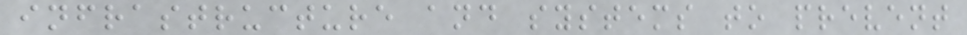infrastructure and systems to prevent
